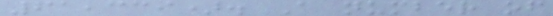61,339). A number of
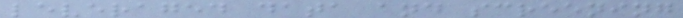leveraged data and screening
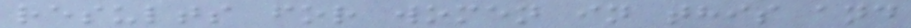results for women in this and
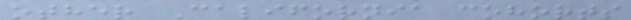other California cohorts
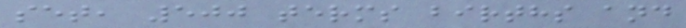set, 500 terms births and
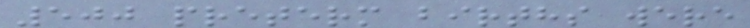500 preterm births were
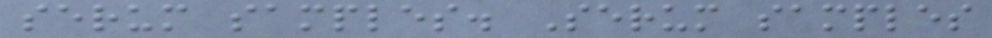serum samples. Serum samples
